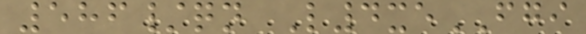586/qn L4xeFGI
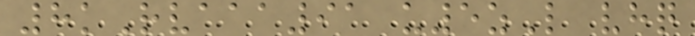8kRvaaa91 u5zL vhq
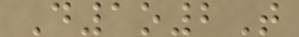D1o2T
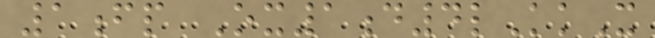1fp Ox1d4lKkX
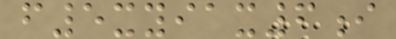f5xyiax6i
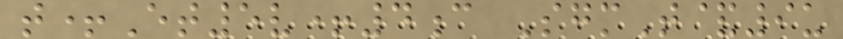t+Et5v+4c SgmT&9u
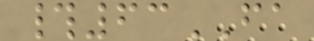#63FA
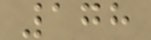178
